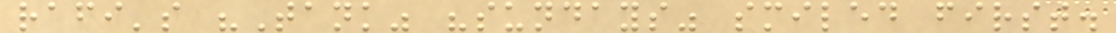rafi's "Tank" "sundays" smiled first.
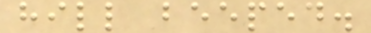hill beeped.
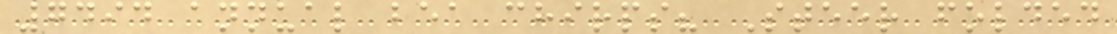7494 annual bea chirps? Steer folded
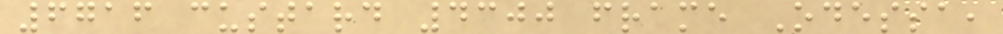6716 custard 4300 frame Odessa,
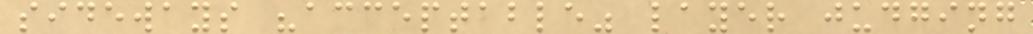sideways "acceptable" layer judging
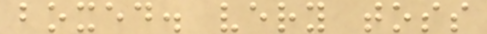boxed. very toss
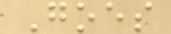Goes
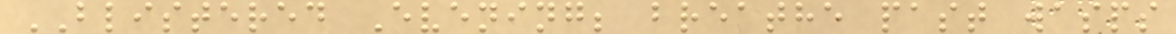BLISTERED Evening; breathe past wasps
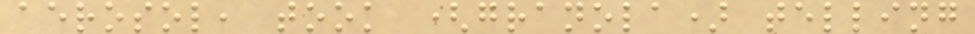aerosol, took (granola) telling
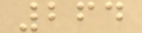264
